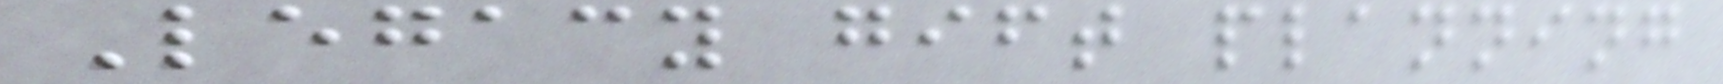Legacy gift planning
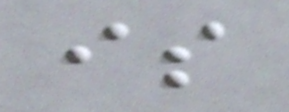is
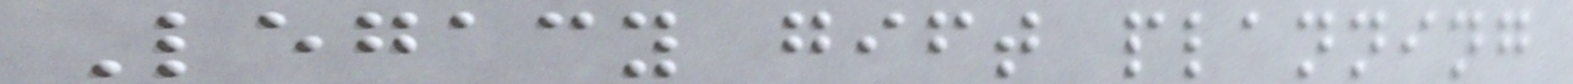Legacy gift planning
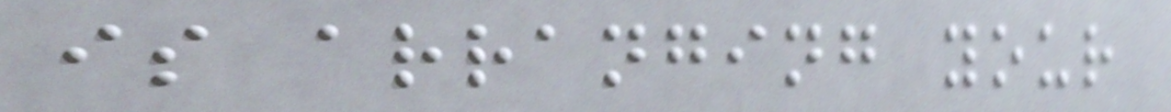is arranging your
